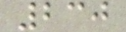230
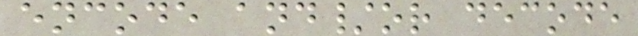encode and/or decode
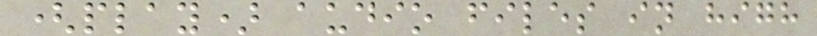(play) audio files in high
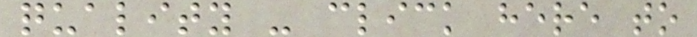quality - click here to
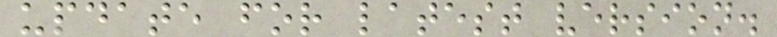update for latest version.
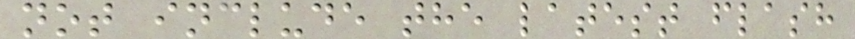not include the latest flash
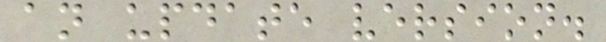an update version.
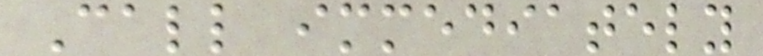Call immediately
